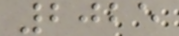2025
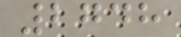2748
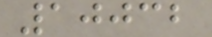10032
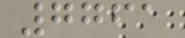7761
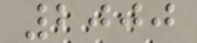2000
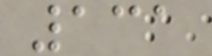131
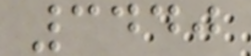3440
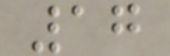17
